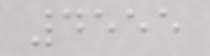4555
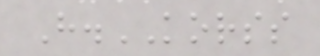H.KORSS
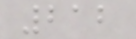212
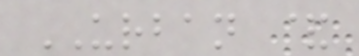URBAN &
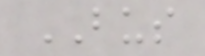BUS
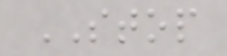STOP
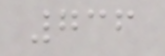736
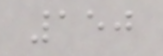150
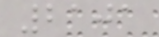2101
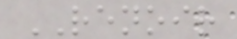RENOIR
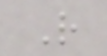R
